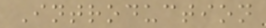Introduction
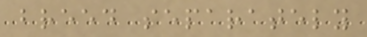breed separately
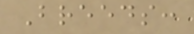Breeds:
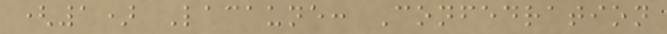(1) Lacaune: Confedration
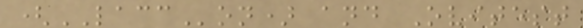(LACCon) and Ovitest
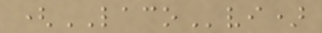(LACOvi)
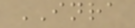INRA
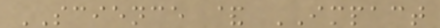SCIENCE & IMPACT
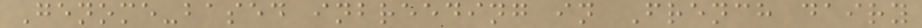Genome-based inbreeding in French dairy
